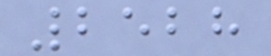2528
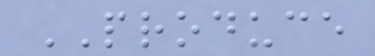PRODUCE
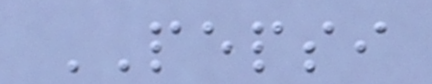PEPSI
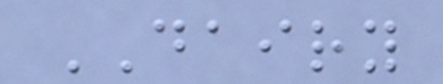DAIRY
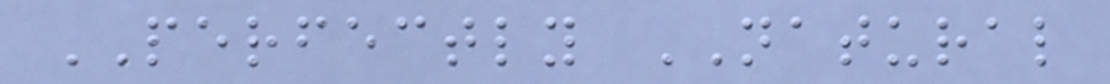PERFECTLY NATURAL
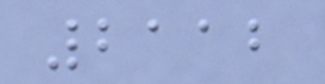2112
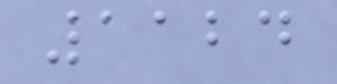1124
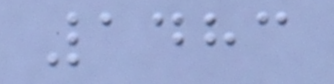1483
